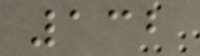132
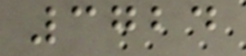3724
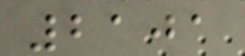2101
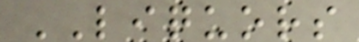LIQUORS
